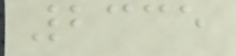2335
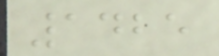1425
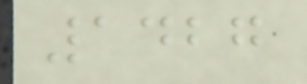1427
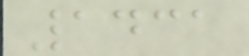1431
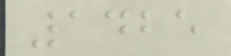1425
